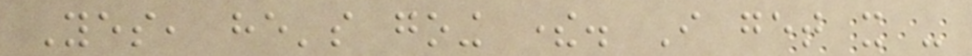Yes, he's going there. I get it -
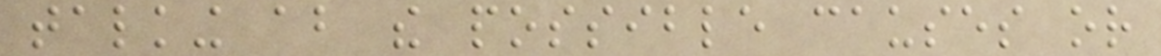talking about the possible causes or
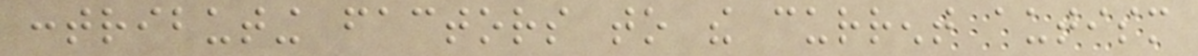contributing factors to the current autism
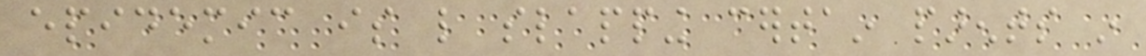epidemic is like slapping certain parents in
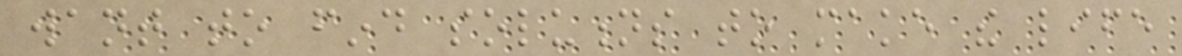want to find solutions to make the life
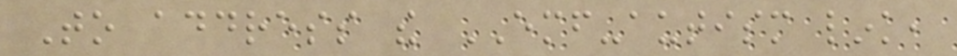To address the EMF-autism link,
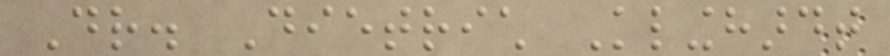Dr. Dietrich Klinghardt
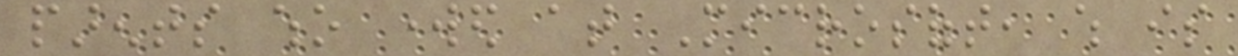parents who worked at Microsoft, which is
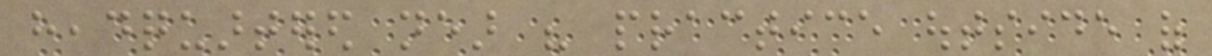headquartered near his practice outside of
